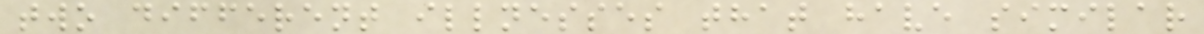two different illnesses that have similar
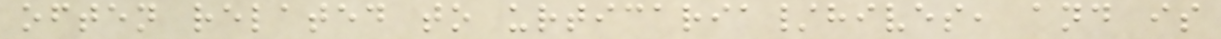often related to urticaria/hives, and is
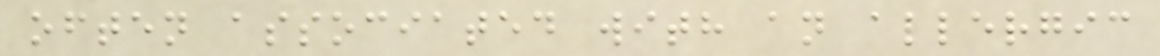often associated with an allergic
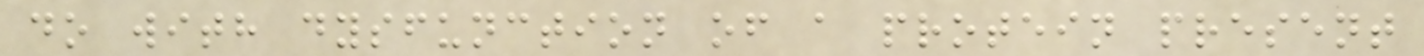do with dysfunction of a protein present
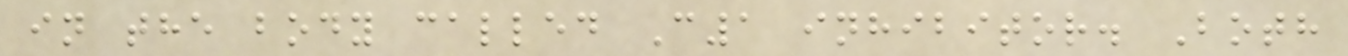in the body called C1 inhibitor. Both
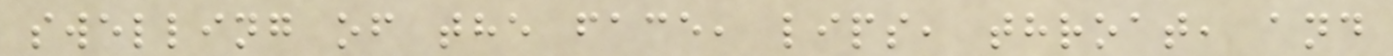swelling of the face, lips, throat, and
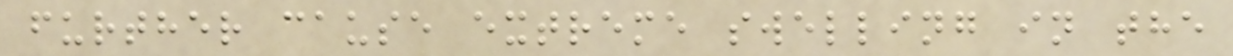further cause extreme swelling in the
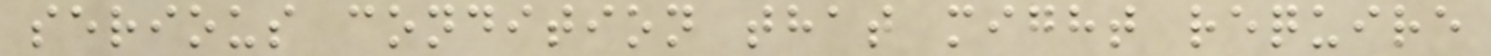serious condition that might require
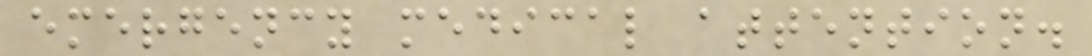emergency medical attention.
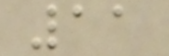11
